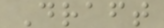Draft
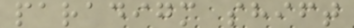paradigm shift
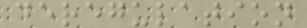deregulation
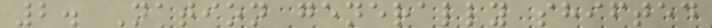2. Nation generally shifted
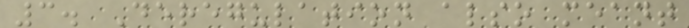3. Deregulation also meant
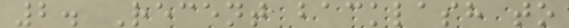2. Recent backlash to
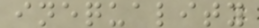inequality
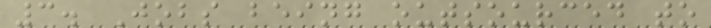3. Jobs being outsourced to
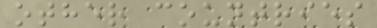other countries
